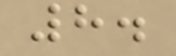8.
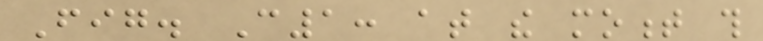Fig. C1: at the moment this
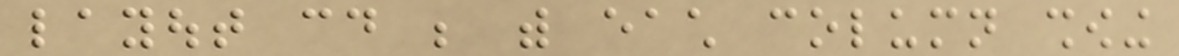layout could be with each column showing
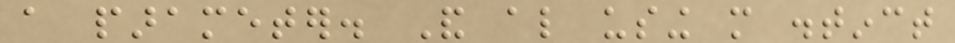a parameter. And also using more distinct
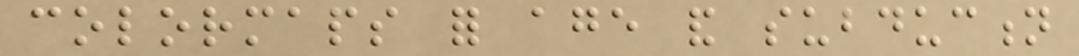colormaps for age and subduction
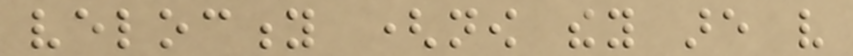velocity (now they are very
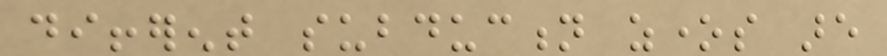different subduction zones are
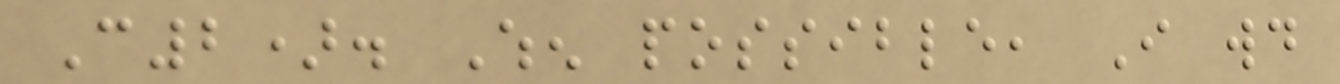C2). When possible, I would
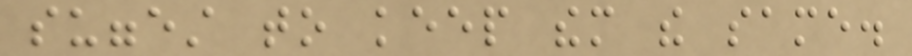suggest to keep them the same.
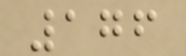176
